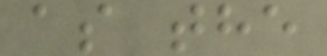as the
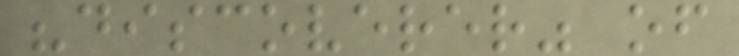"discoverer" of
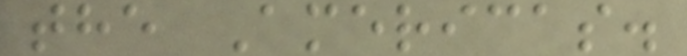the Americas.
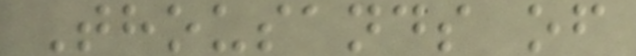Thousands of
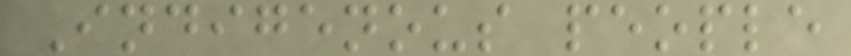Indigenous people
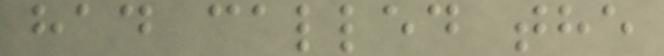had called the
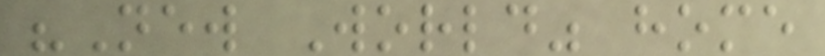"New World" home
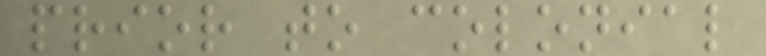prior to colonial
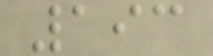193
